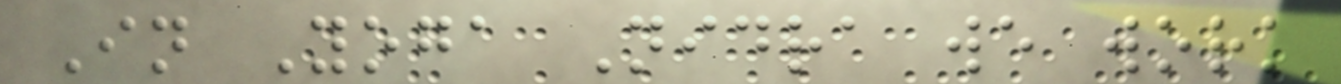In Yoga Nidra we work
